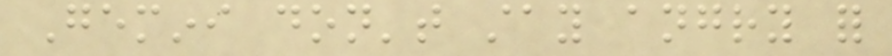Gemini don't stay angry for
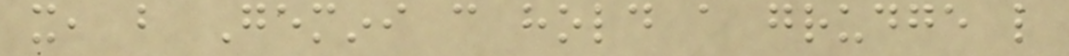it, but Gemini can hold a grudge like
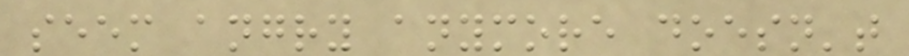seem angry anymore doesn't
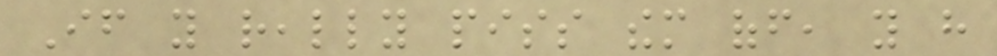If you really piss them off, you have
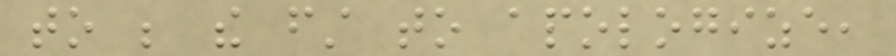to be the first to apologize,
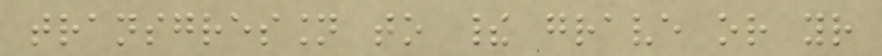transgression to their grave or your
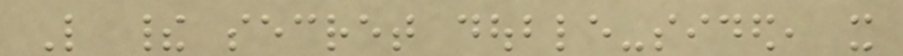Like their secret double-sided, it
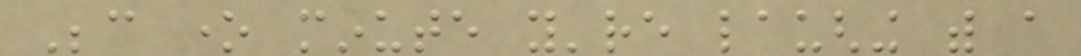Because one minute you're laughing with a
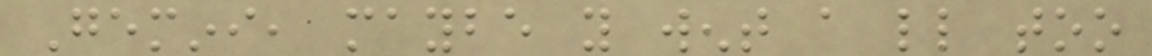Gemini, maybe you went a little too
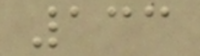133
